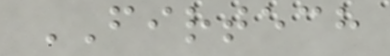FIRTECH
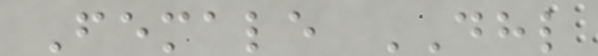Female DHL
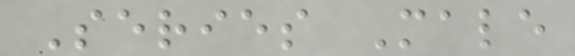Series Male
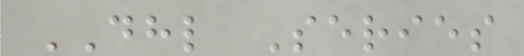DHL Series
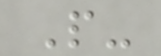P-
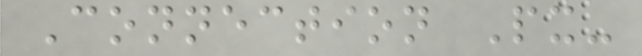Connection Px-
